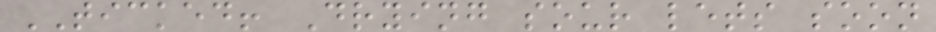TICKED! Drying sour lets soon
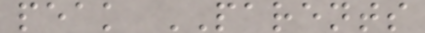peak PARENTS
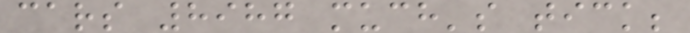cars 8987 much's tick;
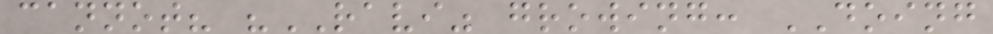cannot? "RAVI" growing: DOING
